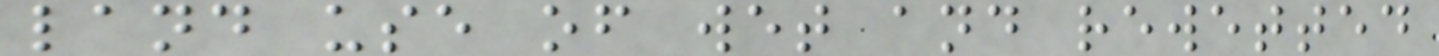land use of wet and rewetted
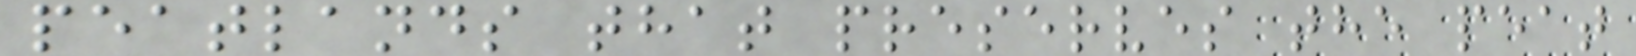peatlands that preserves the peat
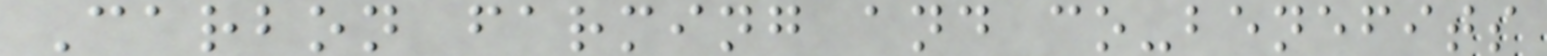Carbon farming and co-benefits
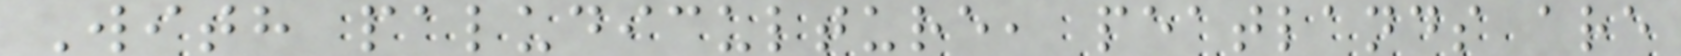With paludiculture, peatlands are
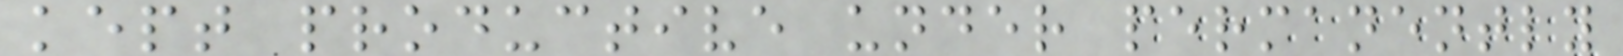kept productive under permanently
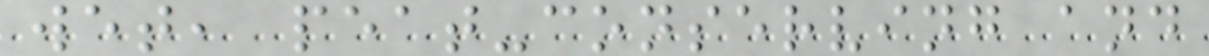wet, peat-conserving and
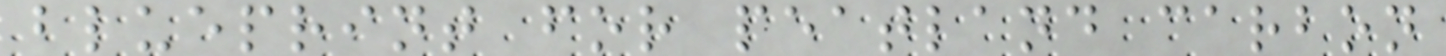blueprint for peatland carbon
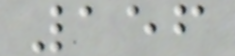156
